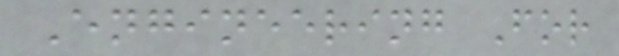Engineering For
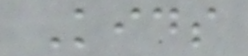Kids
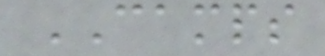CAMPS
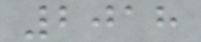2018
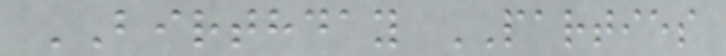BIRTHDAY PARTIES
